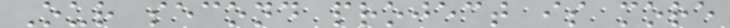Our second project is more
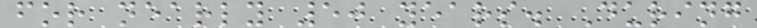for nearly 50 years. During
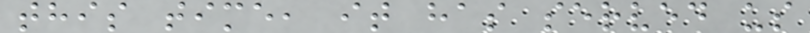this time, it has served us
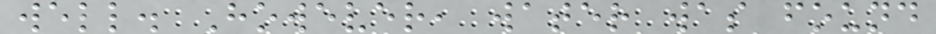well. However, water was found
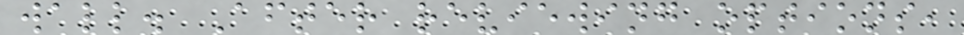wall. After reviewing options,
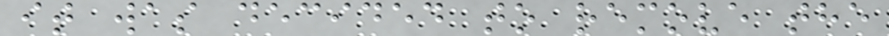it was decided to remove the
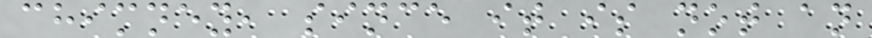chimney, since it is not an
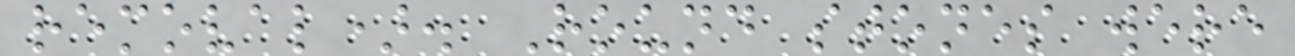removal). Round stones were
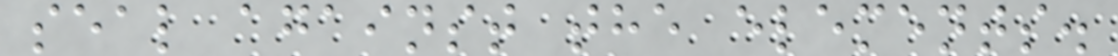seal against the elements.
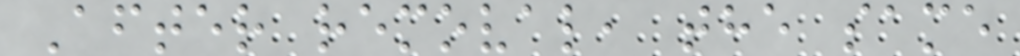After removal, the same
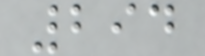294
